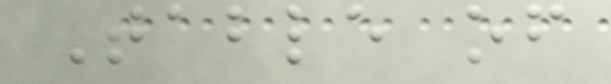Table of
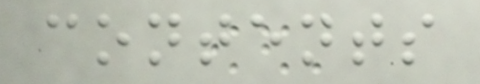contents
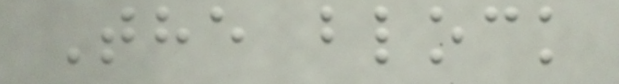The block
